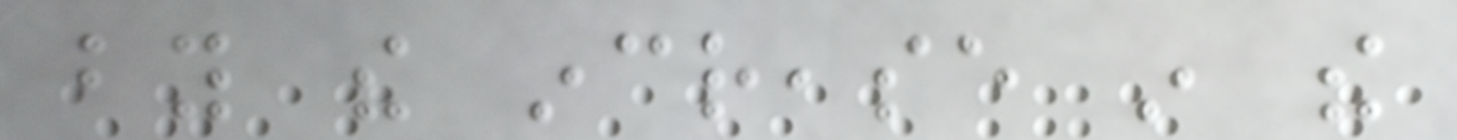by the increase in the
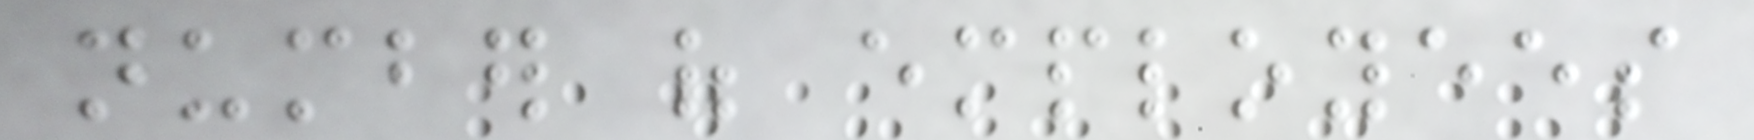number of employees
